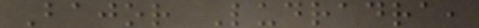Bajor Ludradra,
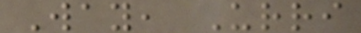Way, Urri
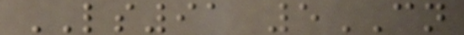LS91 5CN
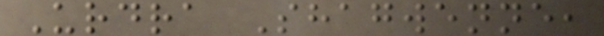Urdra Shagwenne,
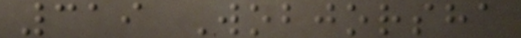319 Wobjorsha
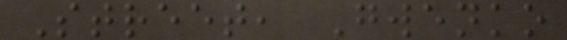Street, Gwenko
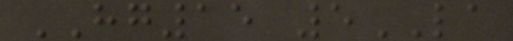HG15 5LA
